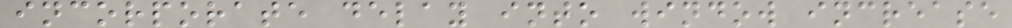incorporate delay into window increase
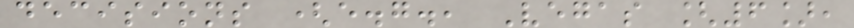decisions (e.g., Vegas [6],
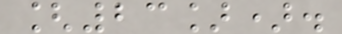[23]).
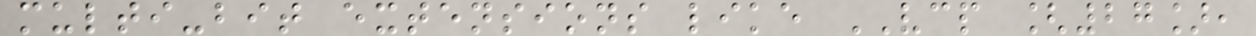multi-bit extensions like VCP [27],
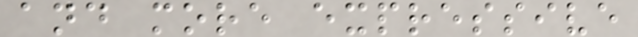and more expressive
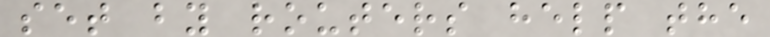set by routers help the
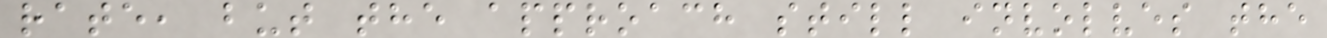rate, but the approach still involves the
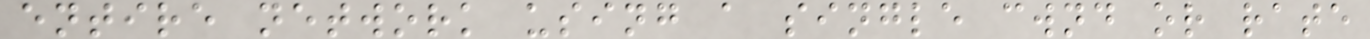entire network using a single cwnd or rate
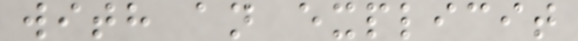with an explicit
